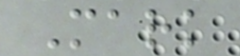Mark
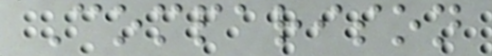Comparison
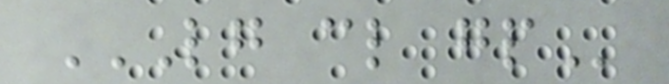LG CL GP
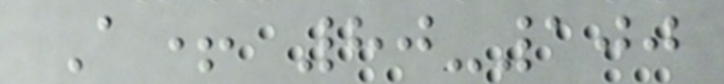A+ 80-100
